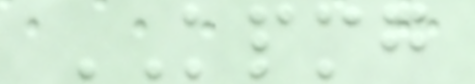KPMG
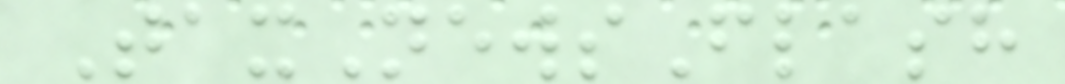TaxNewsFlash
